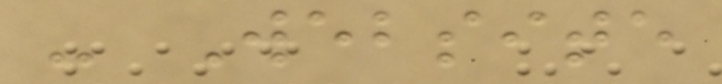- Website
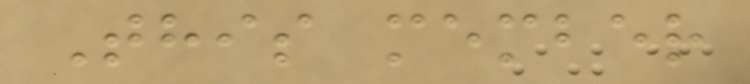This member
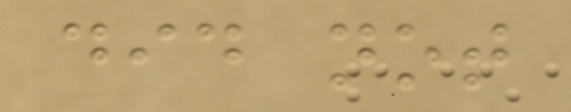did not
